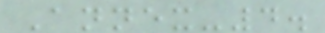Annex-4.
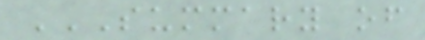SUMMARY OF
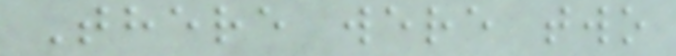There were two
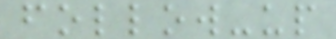follow-up
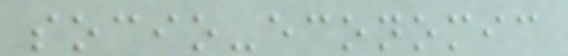socio-economic
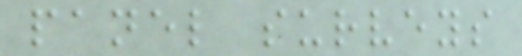panel surveys
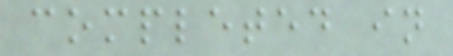completed in
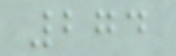274
